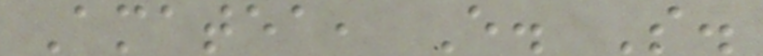Amatea, E. S.
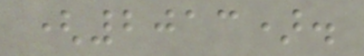(2013).
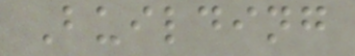Building
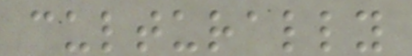culturally
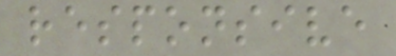responsive
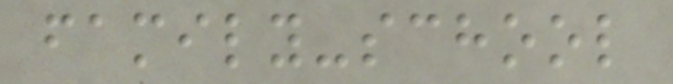family-school
